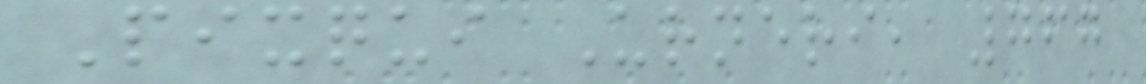Pixqui Urneri, 767
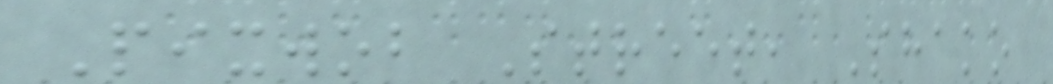Pixwob Street, Shako
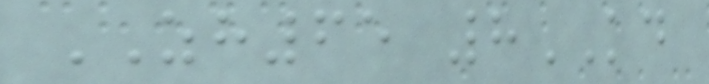ZH65 8KD
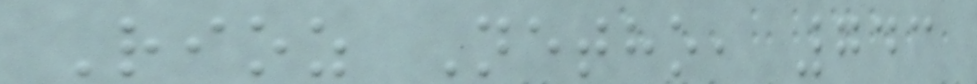Rioz Netho, 743
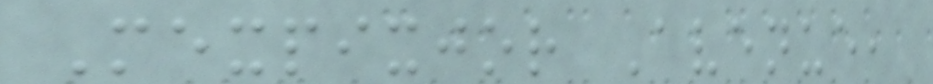Mexpixjor Avenue,
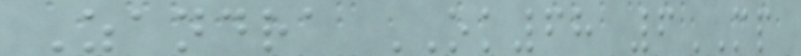Zandra OK68 6MP
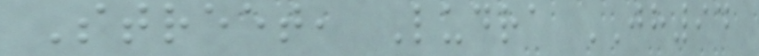Street, Ludra JH94
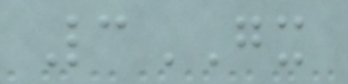3GX
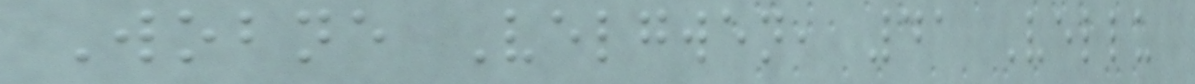Wobne Velgwen, 41 Vellu
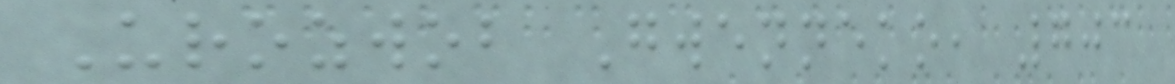Urozwob Gwenneko, 703
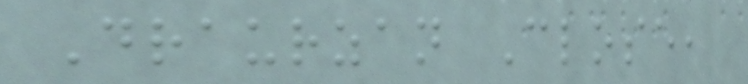Draurzan Close,
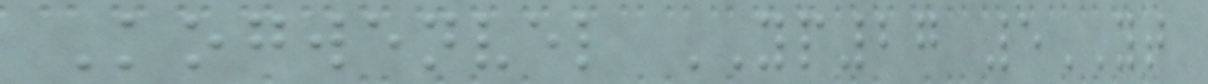Kogwenvel YP27 5YT
